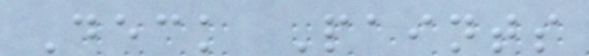Deck Paints
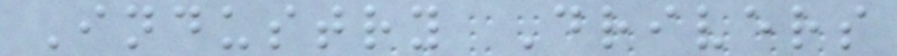Industry Drivers
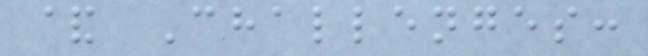& Challenges:
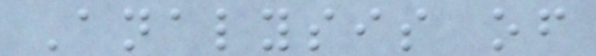Analysis of
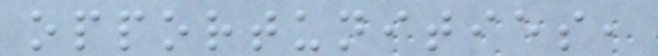opportunities,
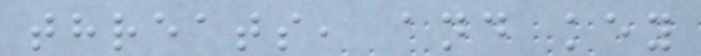threats, and key
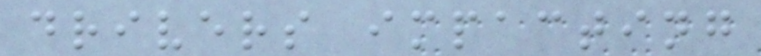drivers impacting
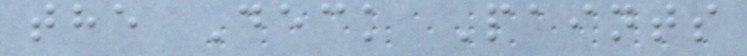the Deck Paints
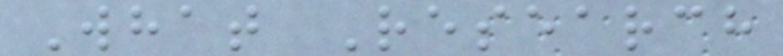What Research
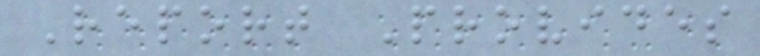Report Provides
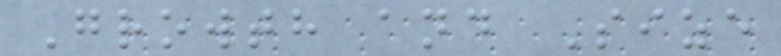Growth and Size
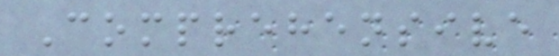Comprehensive
